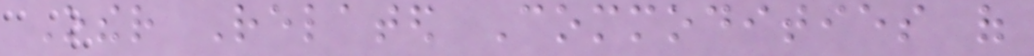Other Related Commodities of
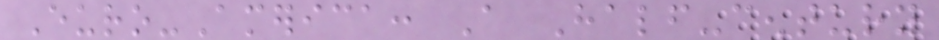Euro-America: A Half-century
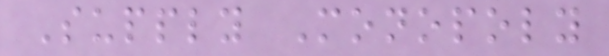Supply Monopoly
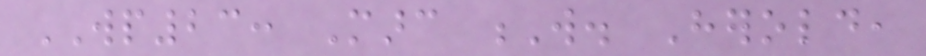WP23: Marc W. Herold,
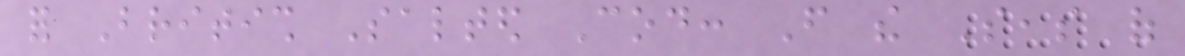for British Salted Cod: From the Seas of
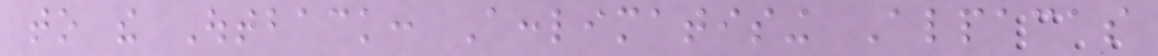to the Outback: Acclimatising Alpacas
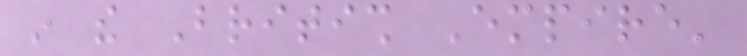in the British Empire'
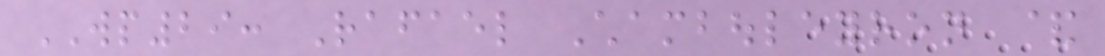WP29: Rafael Chambouleyron &
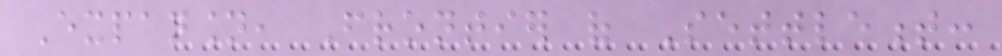Expansion, Frontier of Settlement:
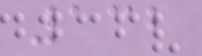132
